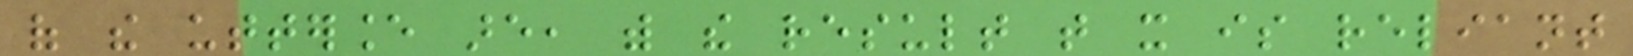of the utterance are, with the result that it is reliant
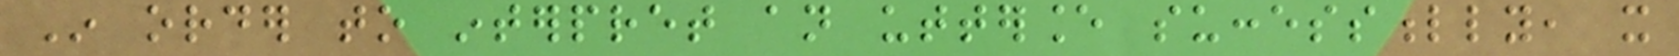In order to interpret an utterance successfully, it
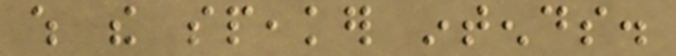which the speaker intends.
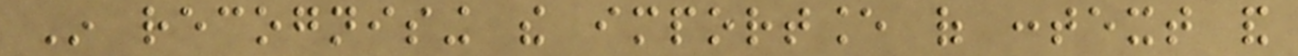In recognising the importance of context and
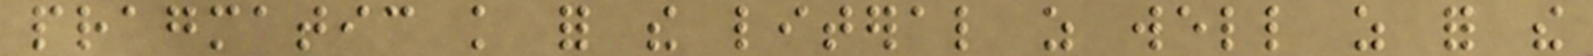pragmatic knowledge for the literal as well as for the
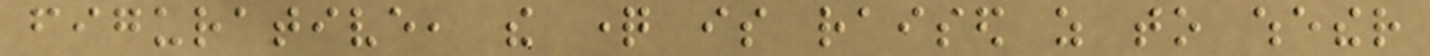figurative, the question is raised as to whether
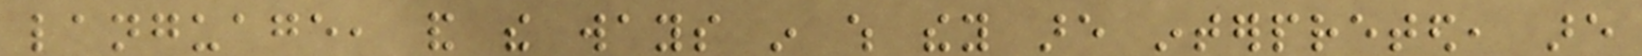language, and the ways in which they are interpreted, are
